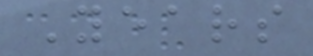Years
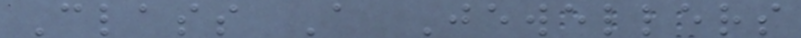Class A Jewellers
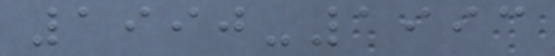1990-1993
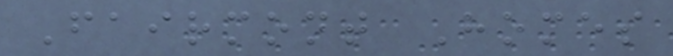Fairmont Homes
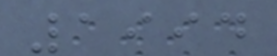1994
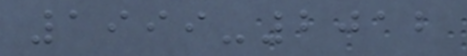1999-2012
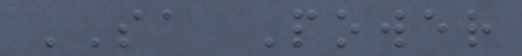SA Power
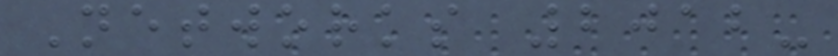Networks 2012-
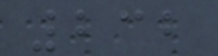232
